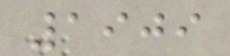1909
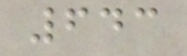643
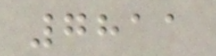7811
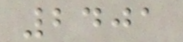2401
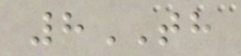8TH
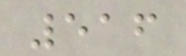516
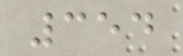354
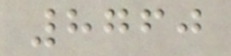8760
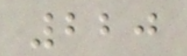220
